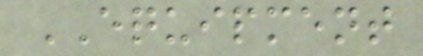EQUIPMENT
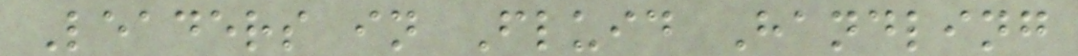Leaders in Fluid Handling
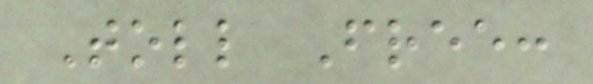Toll Free:
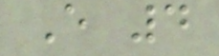E 4
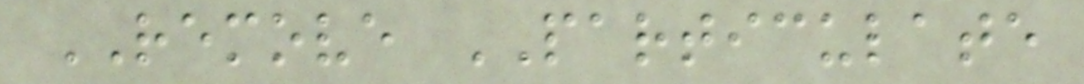REMOVE PARTICULATE
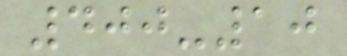400-10
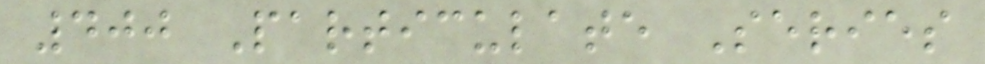400 Particulate Series
